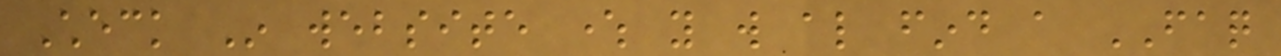Check In website where you will also find a FAQ
